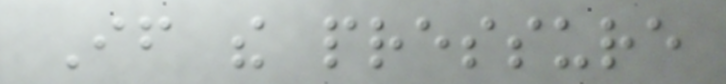If the pressure
